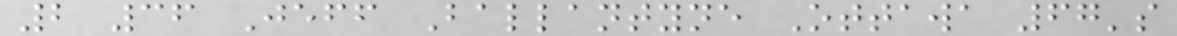2 36 Jeff Ballantyne Ottawa 67's
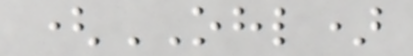(OHL)
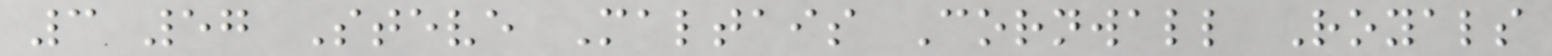3 57 Steve Maltais Cornwall Royals
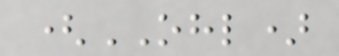(OHL)
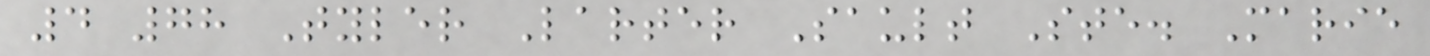4 78 Tyler Larter Sault Ste. Marie
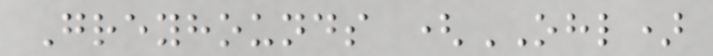Greyhounds (OHL)
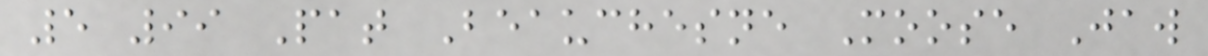5 99 Pat Beauchesne Moose Jaw
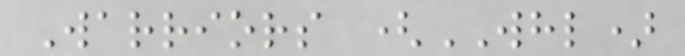Warriors (WHL)
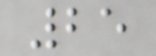25
